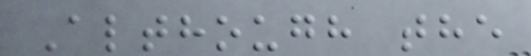Although the
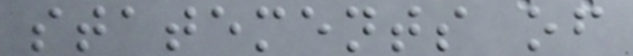statements of
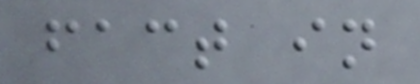fact in
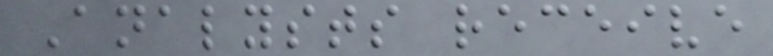Analysts receive
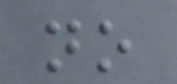no
